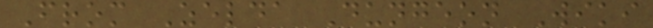From Zelda Dungeon Wiki
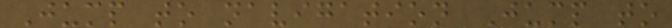Jump to navigation Jump to
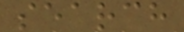search
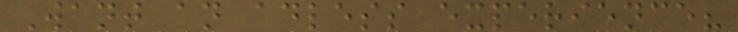Want an adless experience?
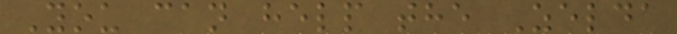You can help the Zelda
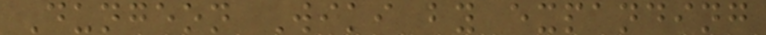Dungeon Wiki by expanding
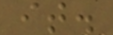it.
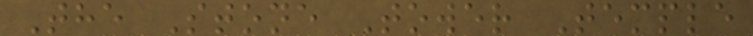The Stone Tower Temple
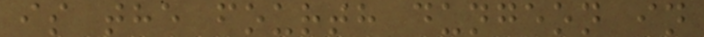is the fourth dungeon in
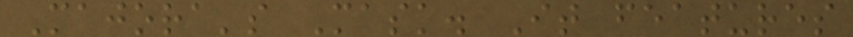Majora's Mask. It features
